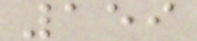159
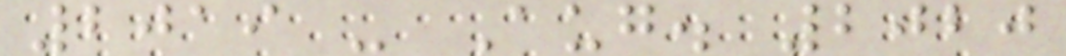2019 - Aug. 2020
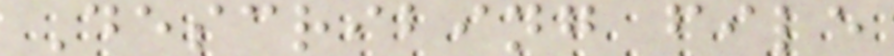Describing file
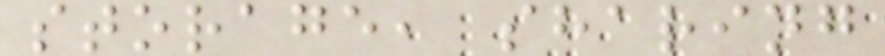storage, sharing
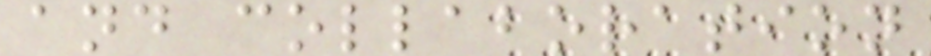and collaboration
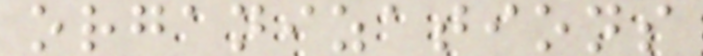organizations
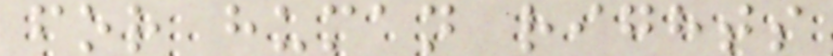for human rights
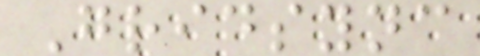Gridsync
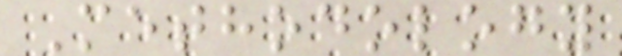Methodology
